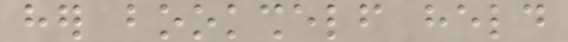her bookshelf held
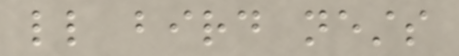little bird nests
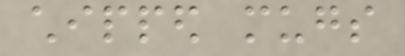chipped mugs
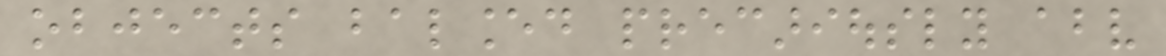objects balanced precariously above
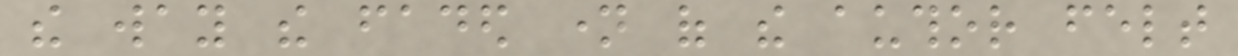the way the faded name of the author felt
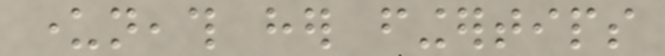underneath her fingertips
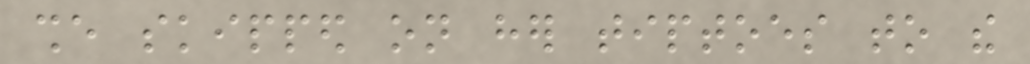she skipped on her tiptoes to the
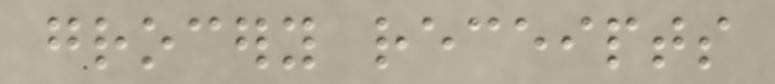grocery receipts
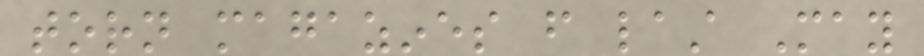torn magazines from last May
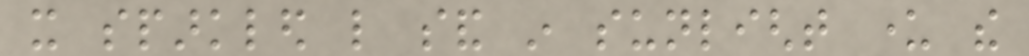it sparkled like sand in sunlight under the
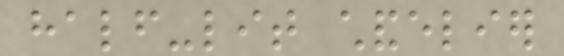half-lit chandelier
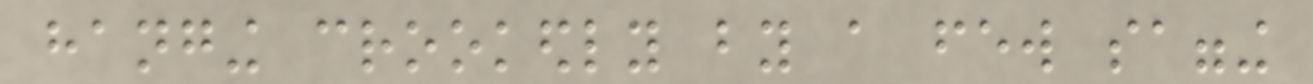hanging crookedly by a few sagging
